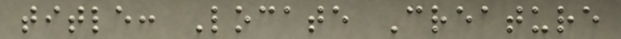title: Locate Creature
